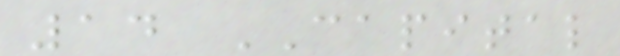14 CAPITAL
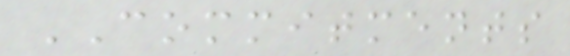COMMITMENTS
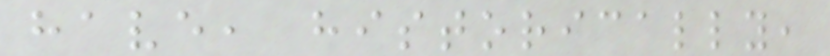have, historically,
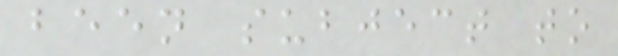been subject to
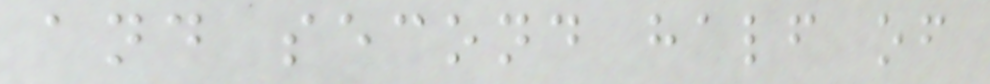and second half of
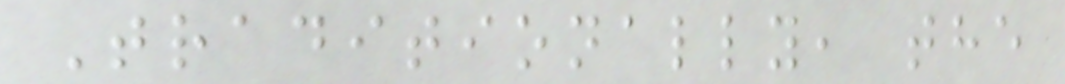Traditionally, the
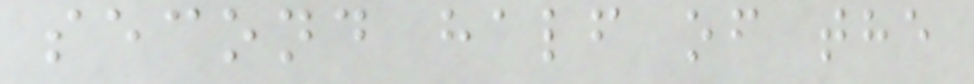second half of the
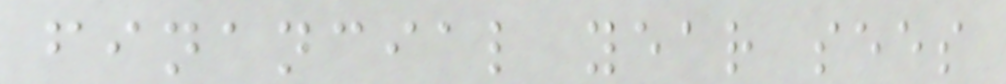financial year sees
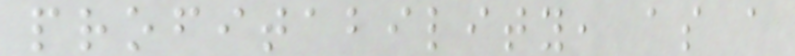profitability, as a
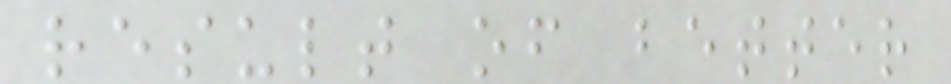result of better
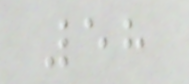58
